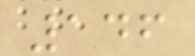146
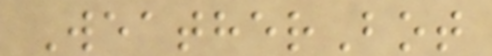WeatherBot
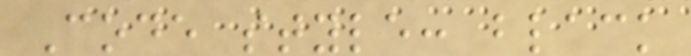Code style: black
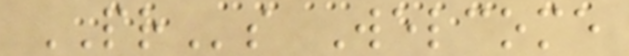PRs Welcome
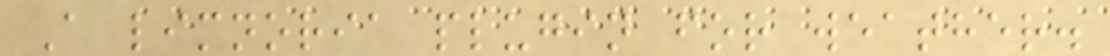A limnoria plugin for weather.
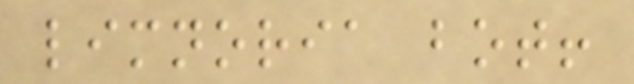limnoria bot!
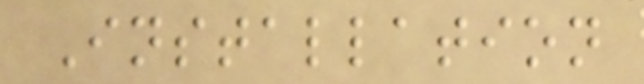Installation
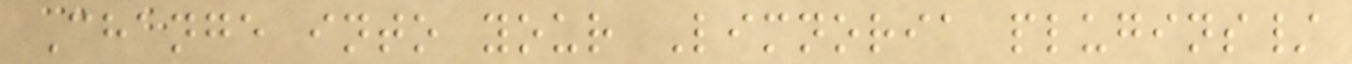Change into your Limnoria plugins/
